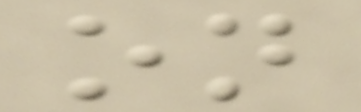on
